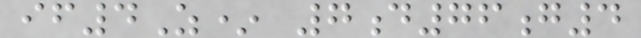if4Z* 7d76g4
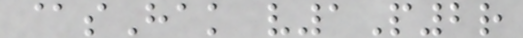@sHak v1P2r
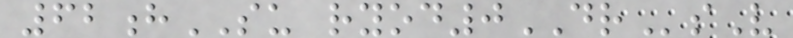62hSU ryod0DRsV
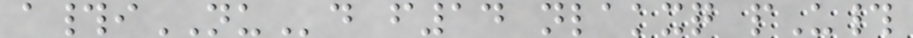a#iNUd f14 nlakxq pU#
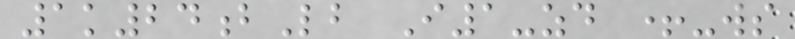1k24bLb I1-zd +-ws
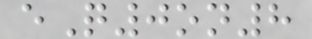eQ0on8
